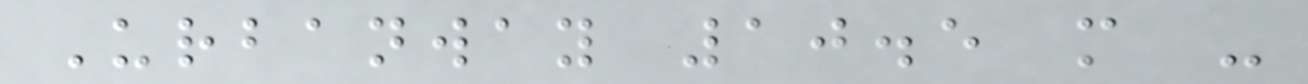Urbanway 10.5 m -
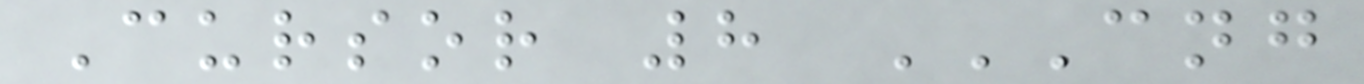Cursor 8 CNG
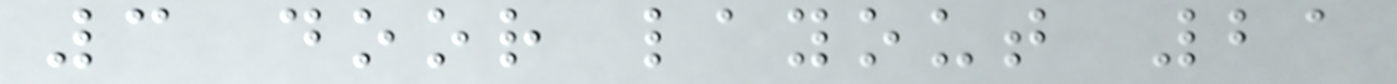3 door layout 21
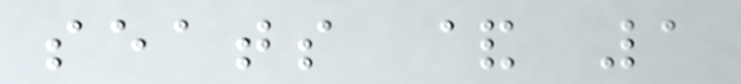seats & 1
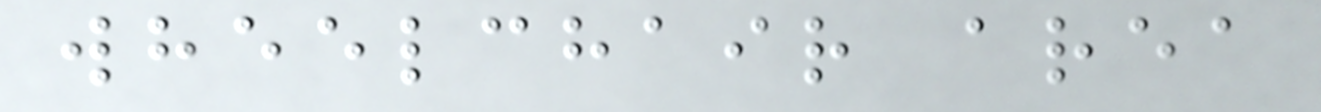wheelchair area
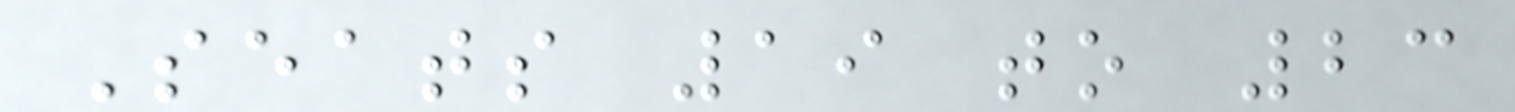Seats 19 to 23
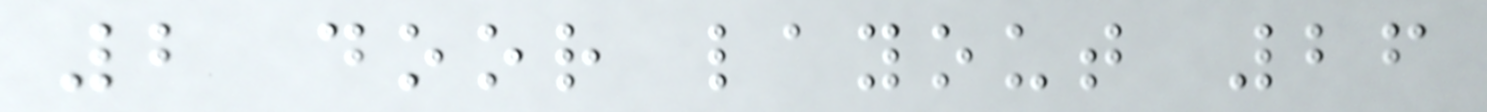2 door layout 26
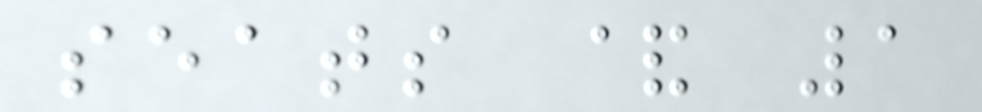seats & 1
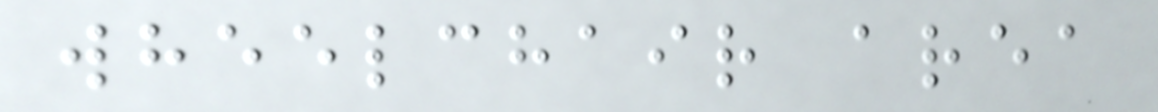wheelchair area
